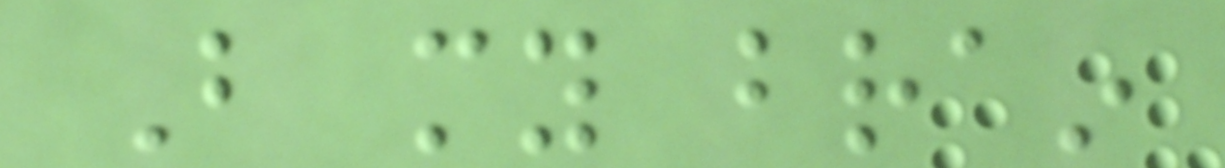But my brain
